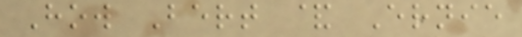How Bert & Ernie
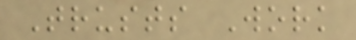Trusts Work
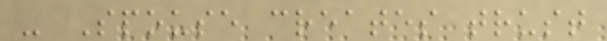- Spouse creates trust
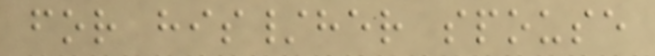for his/her spouse
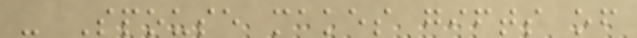- Spouse makes gifts of
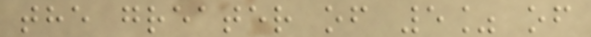the greater of 5% of
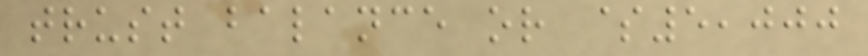trust balance or $5,000
